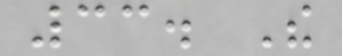33. The
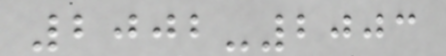2002-2003
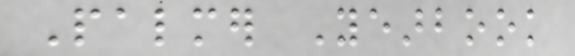Palmer Yearbook
